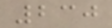230
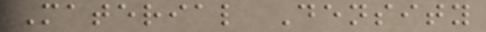Material Density
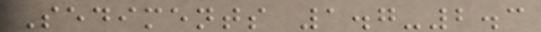Sediments 1.7-2.3
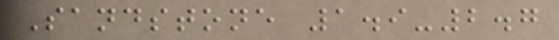Sandstone 1.9-2.7
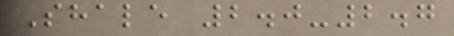Shale 2.0-2.7
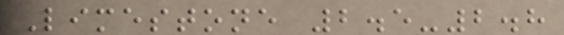Limestone 2.5-2.8
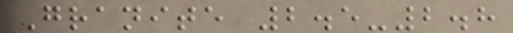Granite 2.5-2.8
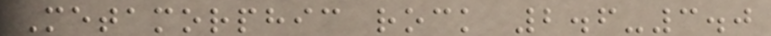Metamorphic rock 2.6-3.0
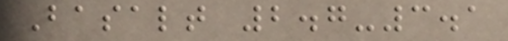Basalt 2.7-3.1
